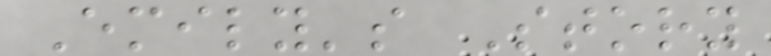Emily's Story
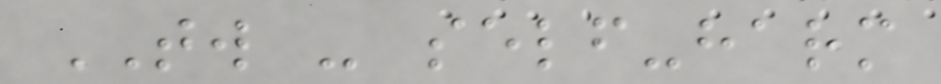TW - self-harm
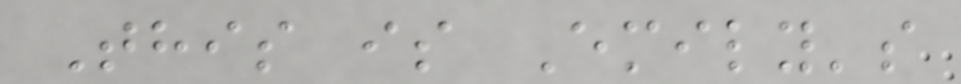This is Emily's
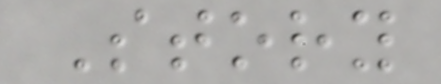Story
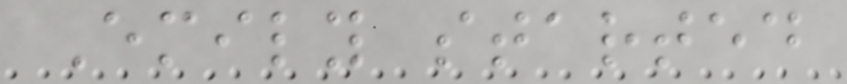Emily started
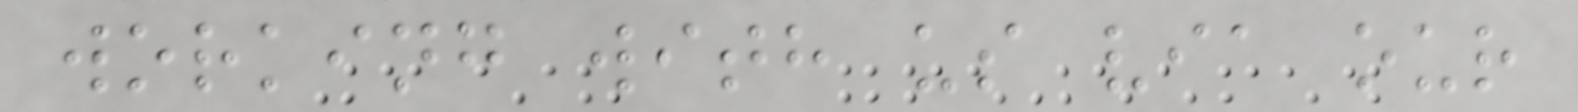working with us via our
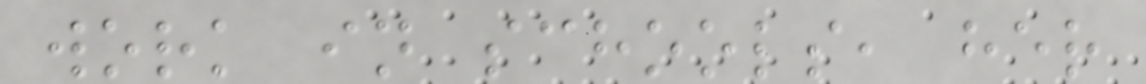work in schools, her
